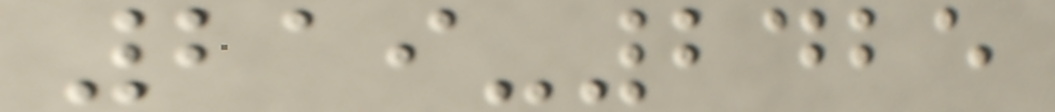219-2425
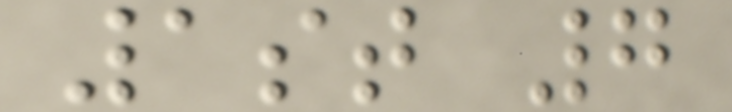1st 7
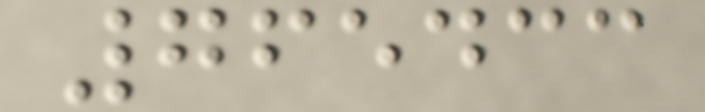765433
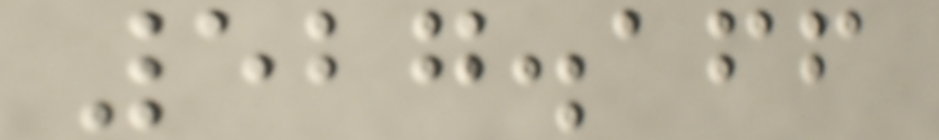527.166
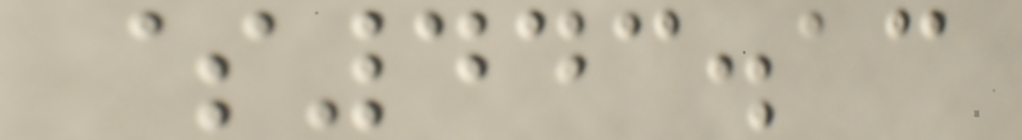$443.13
